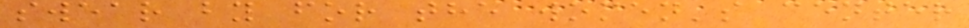swear by for the women's center
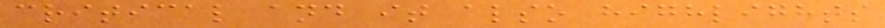critical and it also highlights
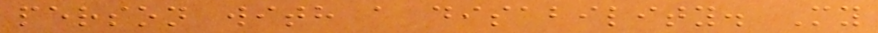person with a disability. My
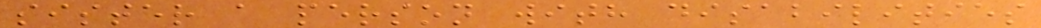sister a person with disabilities
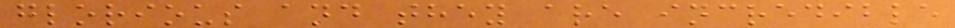glorious and they are incredible
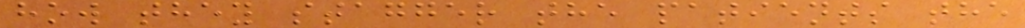how they stagger the patients the
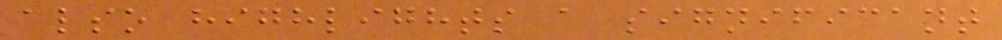also highlights a significant
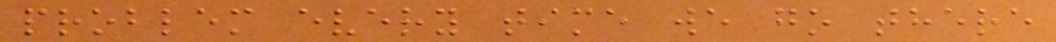problem every time we go there
